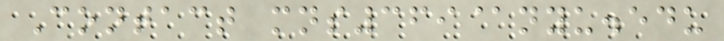Contact mns369@nyu.edu
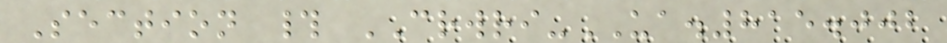Section # CRWRI-UA.815.002
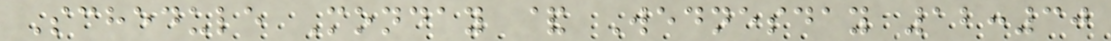Schedule Monday & Wednesday 12:30
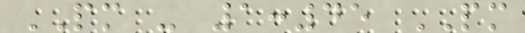PM - 1:45 PM
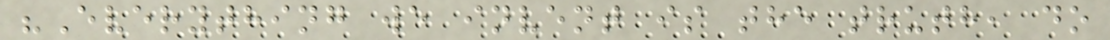"Everything we invent is the truth, do
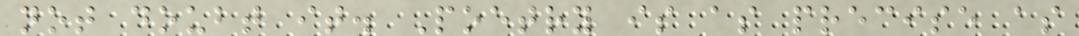not doubt it. Poetry is as precise as
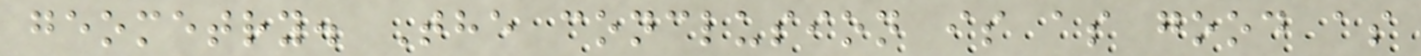geometry. The conclusion is as good as
